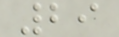29
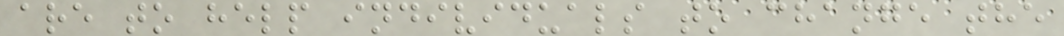are to help individuals to change the
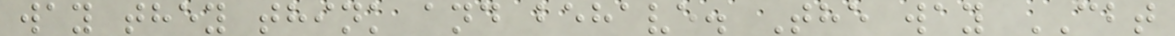way they think and behave. The way CBT
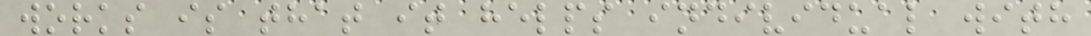works is that it helps individual with
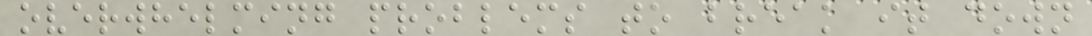overwhelming problems to break it down
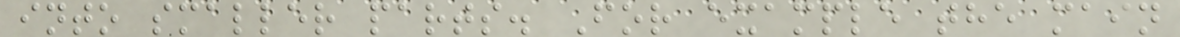into smaller parts. For example the main
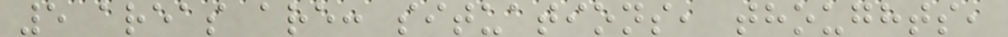5 areas are: situations, thoughts,
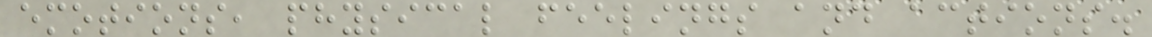emotions, physical feelings and actions.
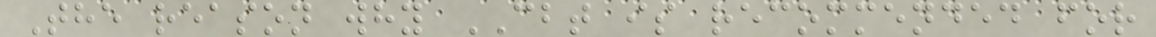The reason why CBT is recommended for
